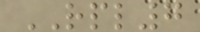RPL7
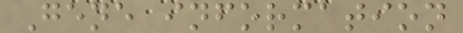Gene information
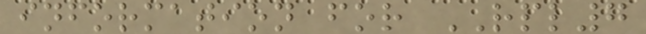information for RPL7
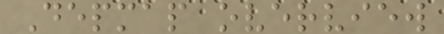Depmap overview
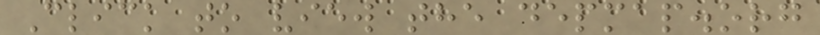Click to view the depmap.org
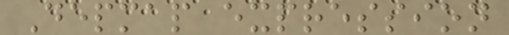Depmap expression
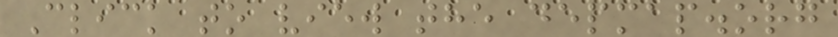Click to view the depmap.org
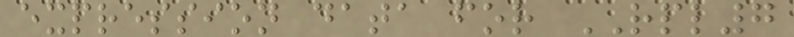expression data for RPL7
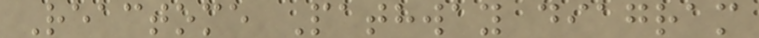Reactome Pathway diagram
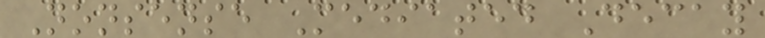Nonsense Mediated Decay
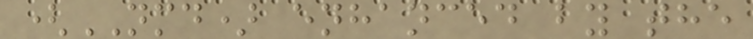(NMD) enhanced by the
